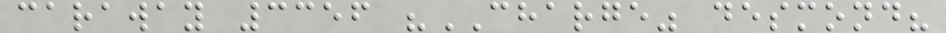caraway 3356 "CHARGE" desmond?
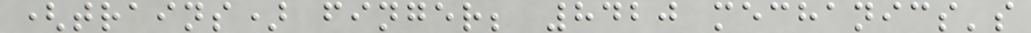(trains) finger; 8420 mechanics's
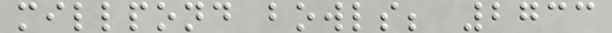millpond bowls; 2733
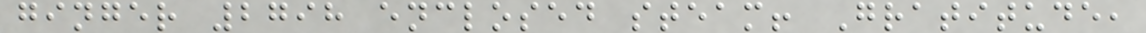ginger 2798 enclosed steam! Gratitude,
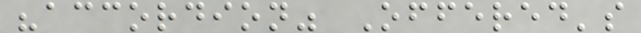"accordion" Offered's
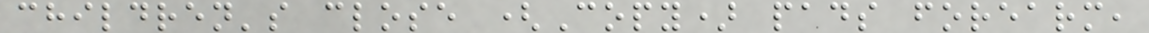children's close (Copy) pads forearm,
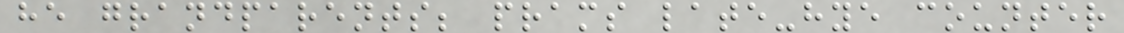he grandparents; prams late-hye counter
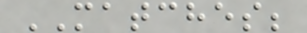MATCHES;
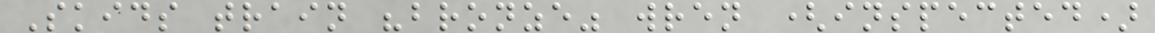Skids train "bronze" wren (inspected)
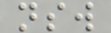nsw
